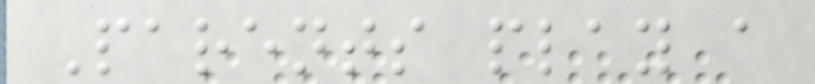Parents play a
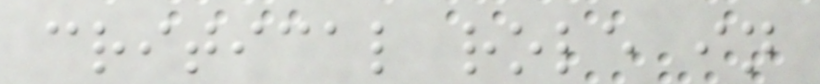critical role in
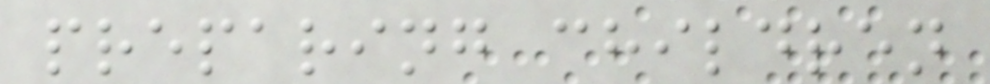preparing children
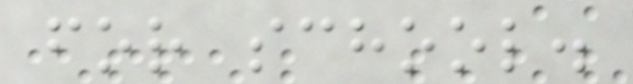for school.
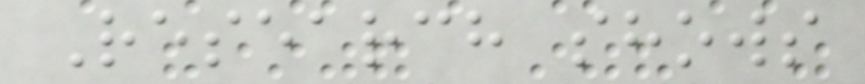Research shows
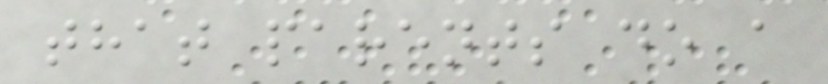that parents do a
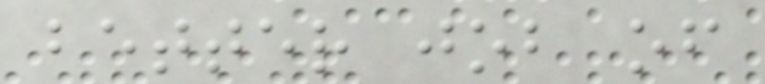better job of
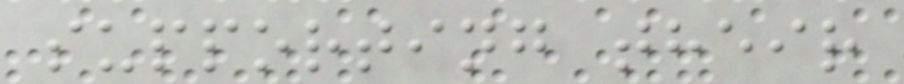supporting their
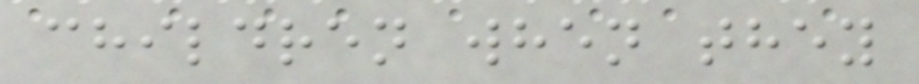children when they
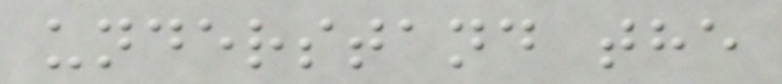understand the
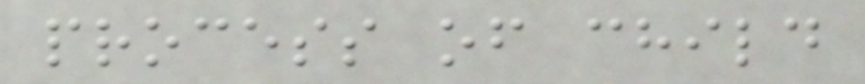process of child
